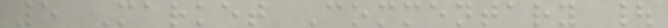5 Market Commentary |
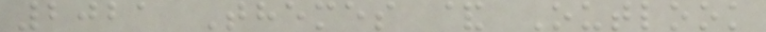2021 Themes & Outlook
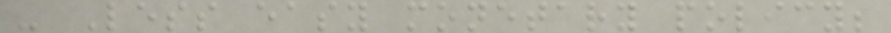- Less easy monetary policy;
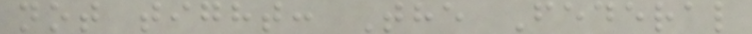not tight: The Federal
